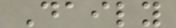Daily
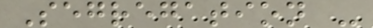Segregation -
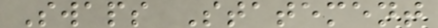Swaps Statement
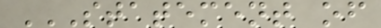STATEMENT OF
